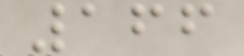166
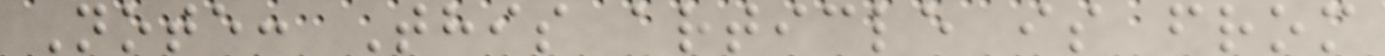Note: This article is from
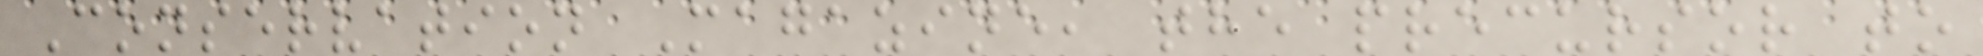Conservation Magazine, the precursor to
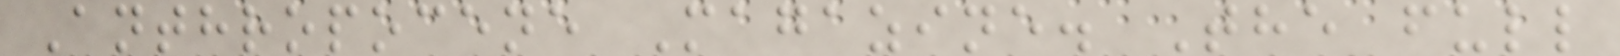Anthropocene Magazine. The full
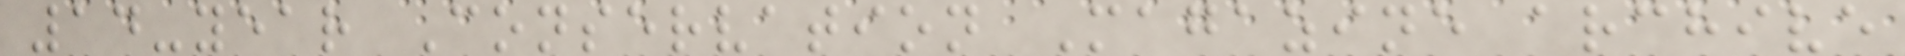14-year Conservation Magazine archive
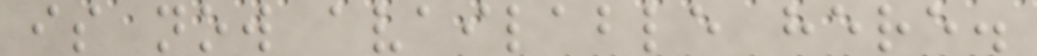is now available here.
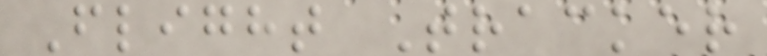Flight Tracker
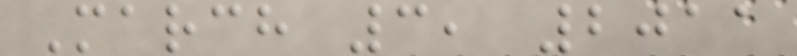March 3, 2011
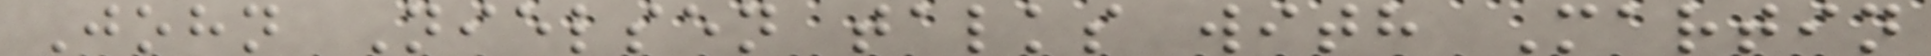John Nielsen talks with Martin
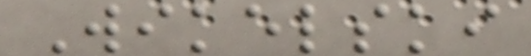Wikelski
